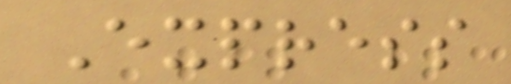Express
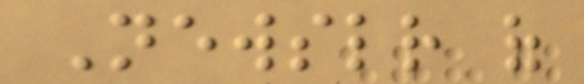Newsletter of
